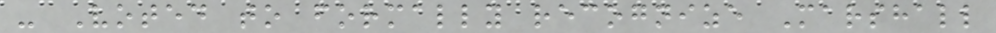- Voted to formally recognize Marshall
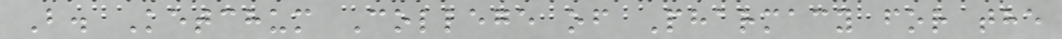B. Ketchum College of Pharmacy for the
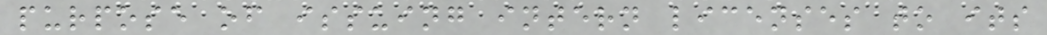purpose of issuing intern licenses to its
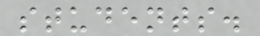students.
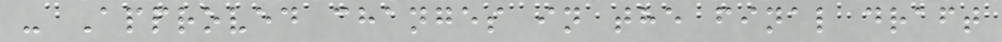- Approved changes in the final draft
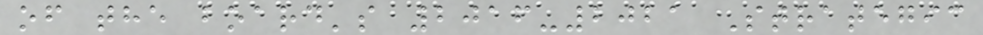of the board's 2016-2021 Strategic
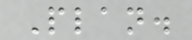Plan.
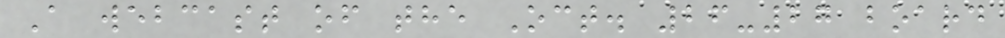A webcast of the Oct. 26-27 board
